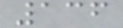136
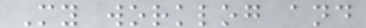My worklog and
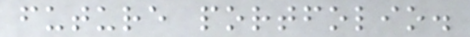future portfolio.
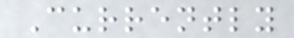Currently
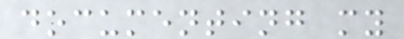documenting my
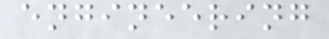engineering
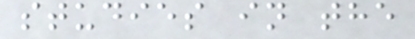studies in the
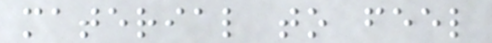material to feel
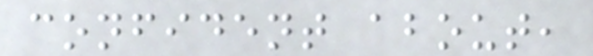confident about,
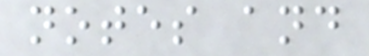notes and
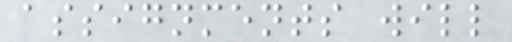assignments will
